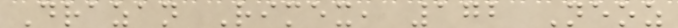Drazan Rimex, 172 Neoz
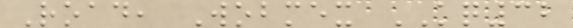Road, Wobmex KQ32
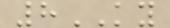8KY
